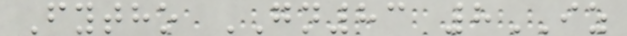Fytho GN83 8IZ
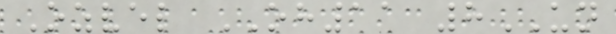Ozvel OH11 8UN
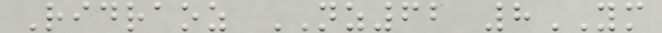Ridraoz NZ62 8YM
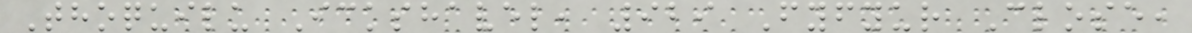Thoquilu Ickshavel, 929 Fyfyur Close,
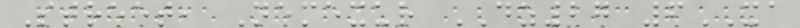Street, Nemexur DZ27 6XA
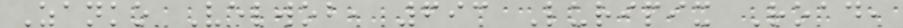Zanko Velwob, 693 Luripix Road,
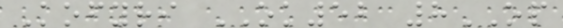Kofyri OK52 8OP
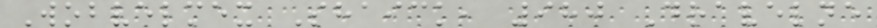Wobvelmex Shaick, 980 Dravelne
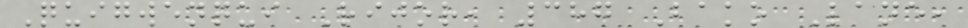Quigwenqui Rijor, 387 Bako Lane,
